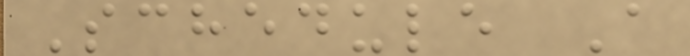Schedule A
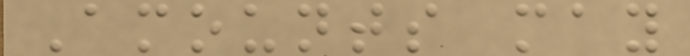Amounts may
